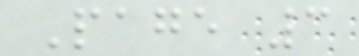Page 3
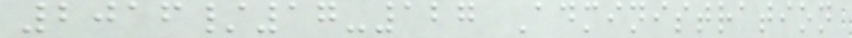2016/17-127 Administration
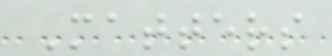Matters
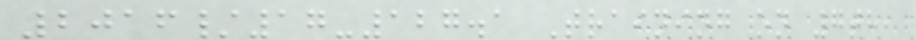2016/17-127.1 Training on 7th,
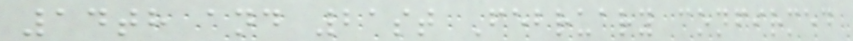14th and 21st February confirmed
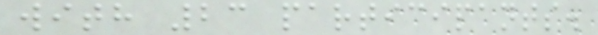with 23 participants.
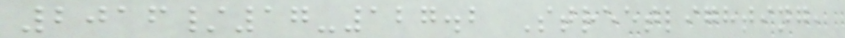2016/17-127.2 Streetlighting,
